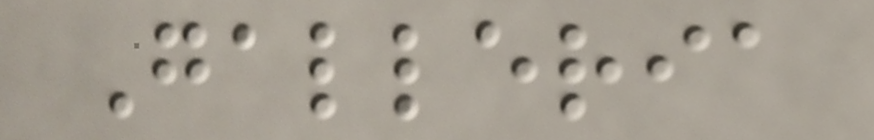Galleria
